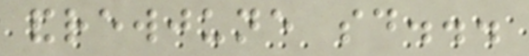andrewjune said...
